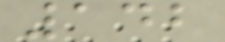142
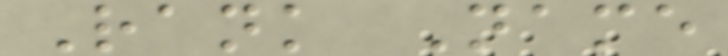Rank Name
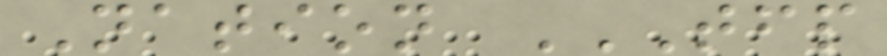Nation TFP
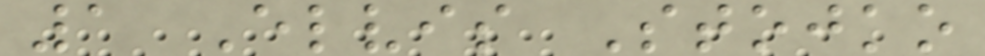1 Elvis Stojko
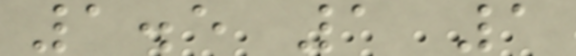1.5 1 1
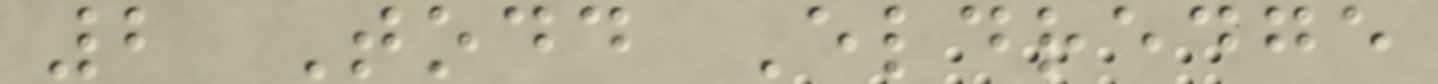2 Todd Eldredge
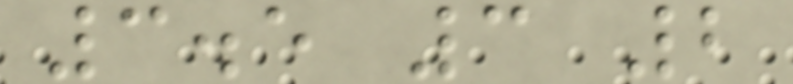3.5 3 2
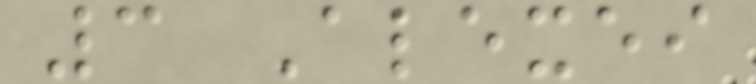3 Alexei
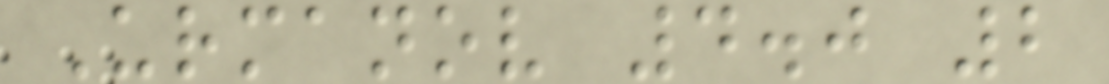Urmanov 4.0 2
